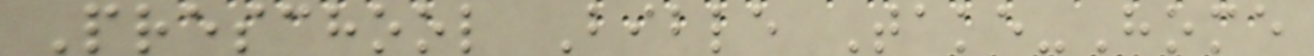Preschool Bible Take-Home
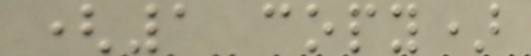(1 copy)
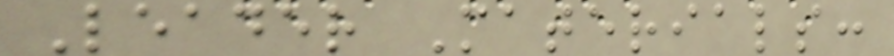Leader Materials:
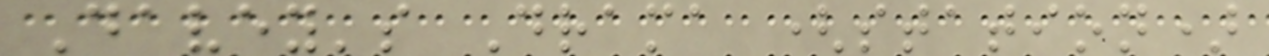Davey's Drama (station)
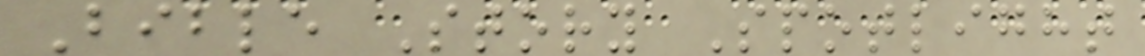Bible Story Spotlight
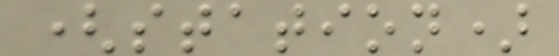(station)
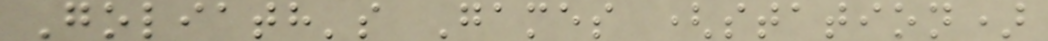Goliath's Games (station)
